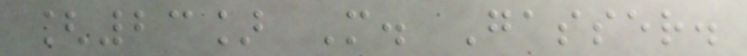[23] M. Gasser.
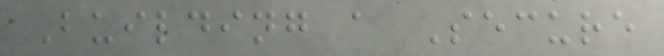Building a Secure
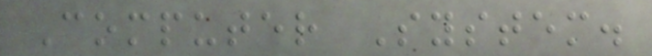Computer System.
